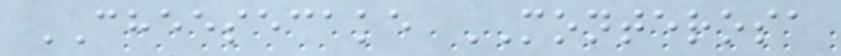CHEESECAKE MONTEROSA
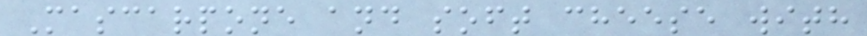Mascarpone and soft cheese with
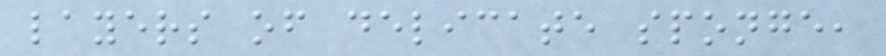layers of delicate sponge,
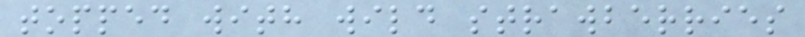topped with wild strawberries
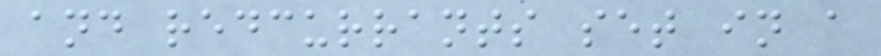and redcurrants set in a
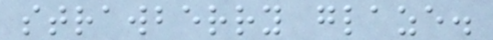strawberry glaze.
